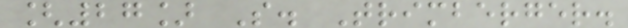[27] S. Trimberger.
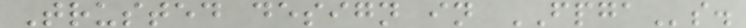Trusted design in FPGAs.
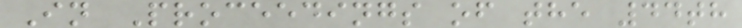In Proceedings of the 44th
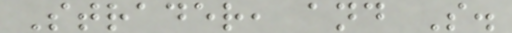Strader, and S.
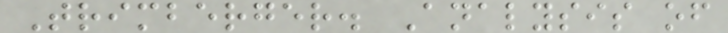Trimberger. Analysis of
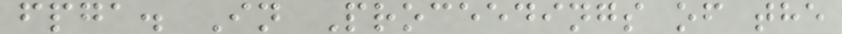fpga. In Proceedings of the
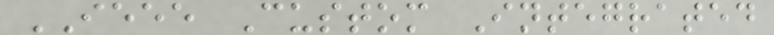IEEE Custom Integrated
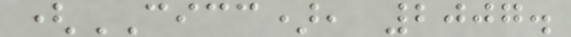(CICC), 2007.
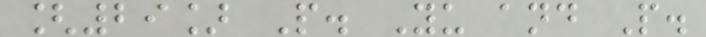[29] P. Yu and P.
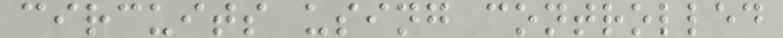circuits using controlled
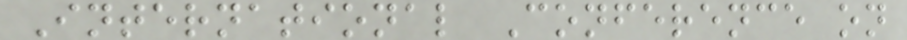International Conference on
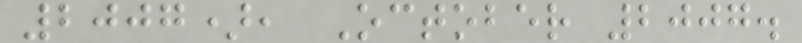2007), October 2007.
